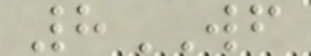8WF
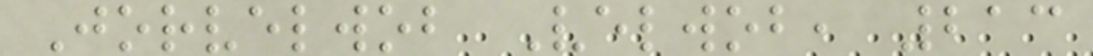Jorvelwob Velwob, 213
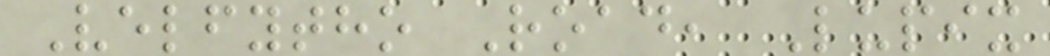Velfytho Road, Lupix
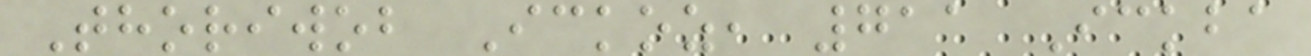Thoriwob Ickoz, 711 Ickba
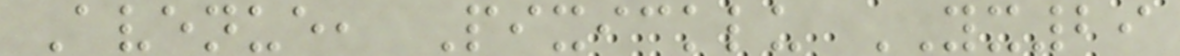Avenue, Pixicklu YX29
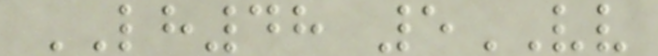LH48 5VV
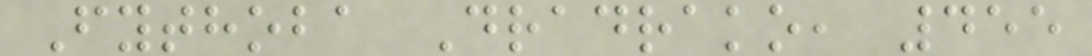Fythoba Dradrako, 455
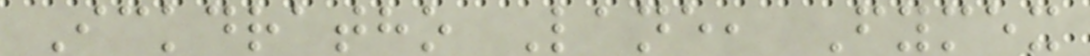Ickdratho Lane, Fymex
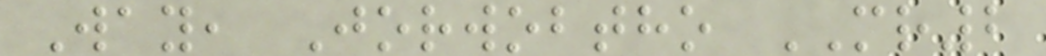Way, Jorwobtho MR2
